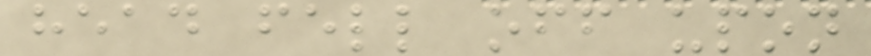head fell off upon
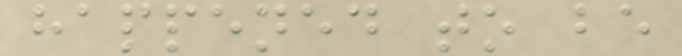happened to be
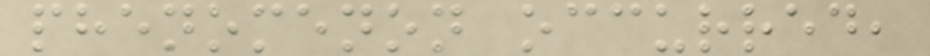phenomenon occurred,
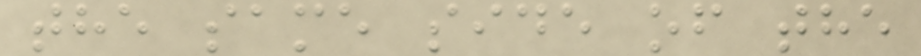the same side of the
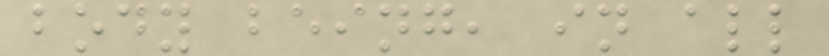body being, in all
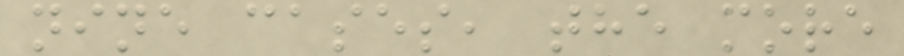nine cases, the more
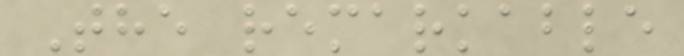The remarkable
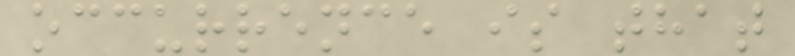occurrence is that
